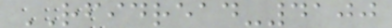RFIDREAD-4100
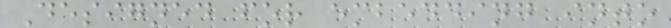Designed for embedding into
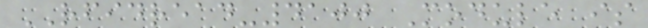RFIDREAD-4100 Module is
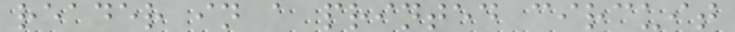reader in a printed circuit
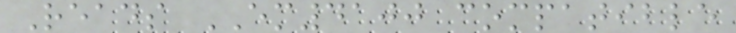Reads EM4100 compatible
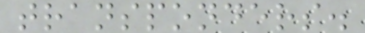transponders.
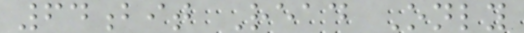64bit Read Only
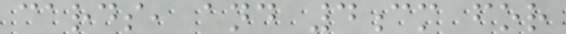cards, and 4cm for
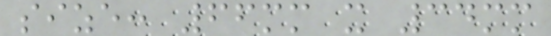size: 66mm x 34mm
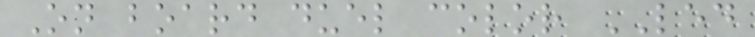On board duel color LED
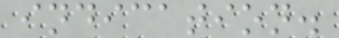indication.
